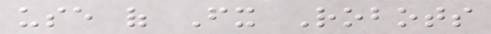use of Fx Robots
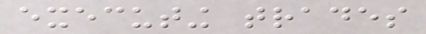executing trades
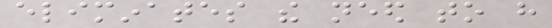eliminates the need to have
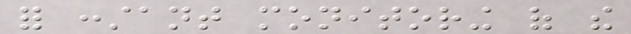for constant monitoring of the
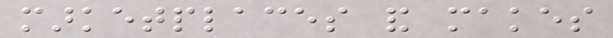marketplaces and makes
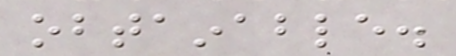obtainable.
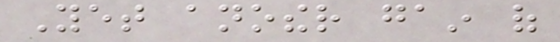Yet another gain of
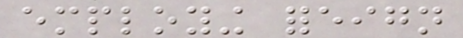employing foreign
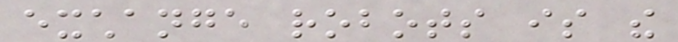exchange robots is the
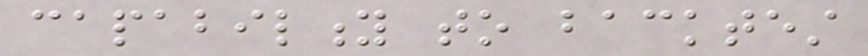capability to backtest
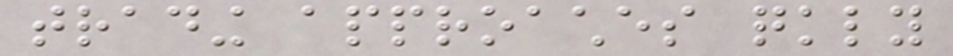trading approaches quickly
